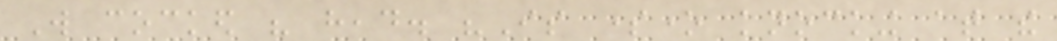Will cocked his head. "Is someone knocking at the
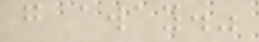go away."
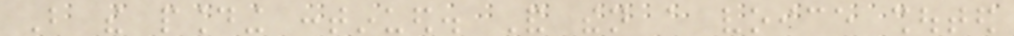But the pounding continued. And then a voice shouted
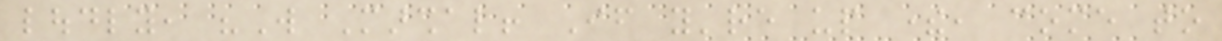loudly, "Will Marshal! If you're up there, come to
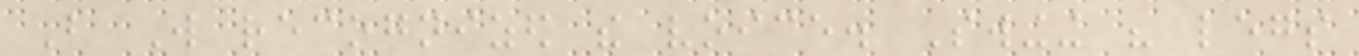But Will recognized the voice. Swinging his legs
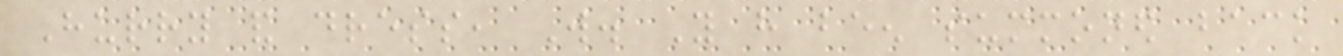Hurry and dress, Will. You have been summoned back
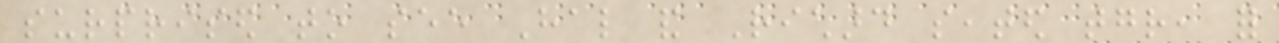surprised to see Hal and Richard seated together, for
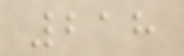218
